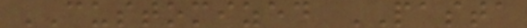CUSTOMIZED PASTA
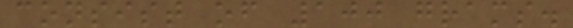consist of 100 grams.
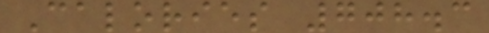Calories 708.3
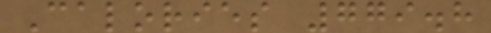Calories 779.8
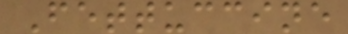Fettuccine
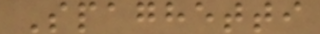Spaghetti
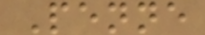Penne
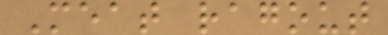Meat ragout
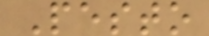Pesto
